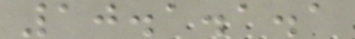10.1.1.1
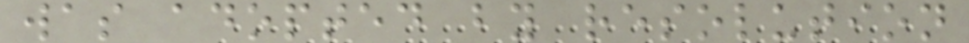was adopted by resolution
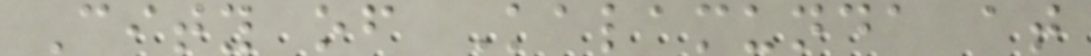City of Kalamunda at
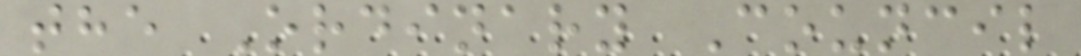the Ordinary Council
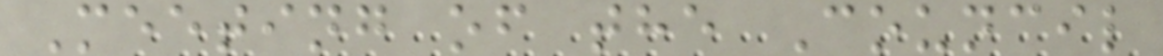Meeting of the Council
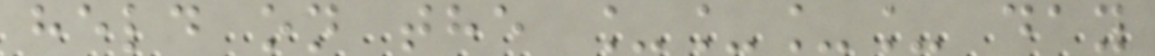held on the ____ day
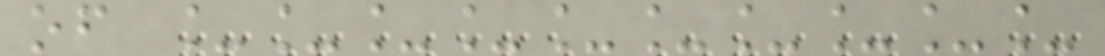of __________
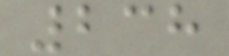238
